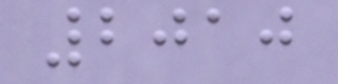2010
